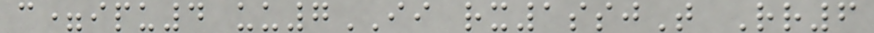c=ipu4 uu7II rx1ssjT Rr6
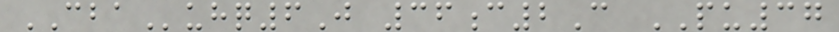CBAuhq6J 36c2C PU37
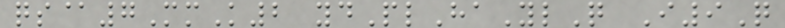qs@7MmK2 ydPlHaYlQ I9Q
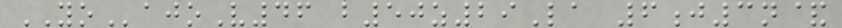YOajoV46 b50z29La 6j3n&
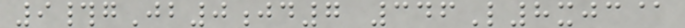9#gJb0jd7 346L8xjc@
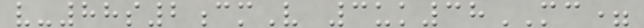v-88s2cmV 3uk38MC=
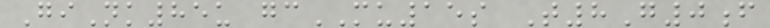GiNk85u gcMU15s T8G0f
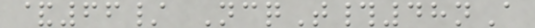&66/ NcqT#48nA
